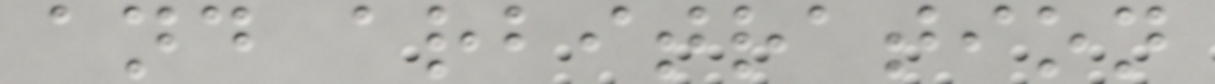and arbitration
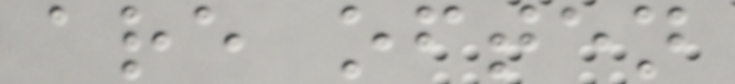are often
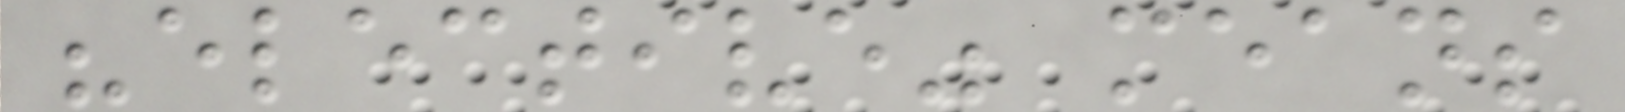"elective" means
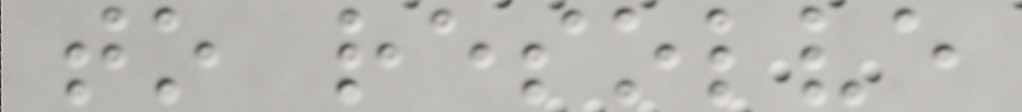to resolve
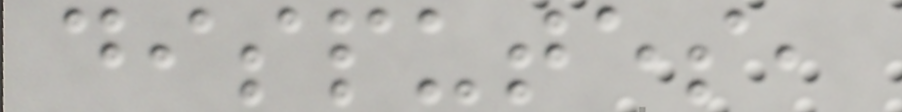disputes,
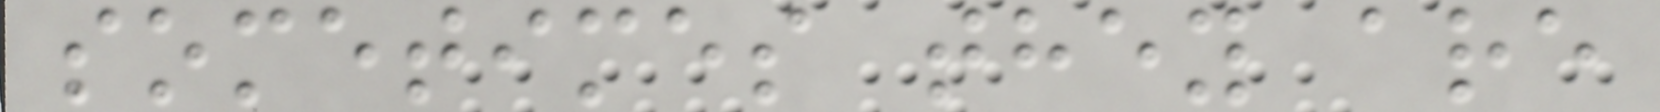sometimes they are
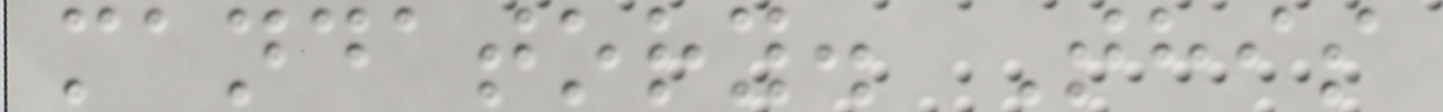mandatory. This
